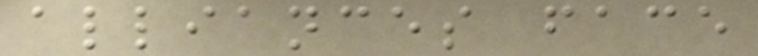alliances face
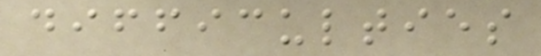difficulties
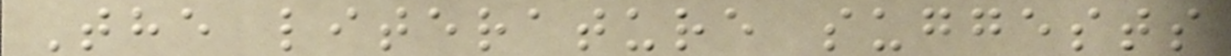The literature suggests
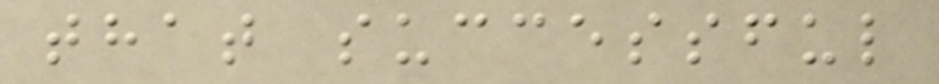that successful
